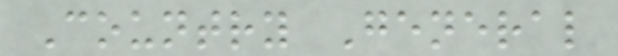Country General
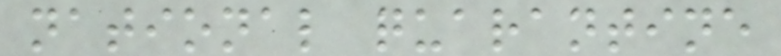national quarantine
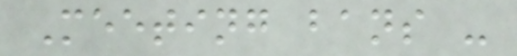Meeting bans -
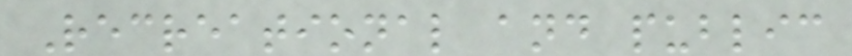Recreational and public
